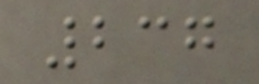237
